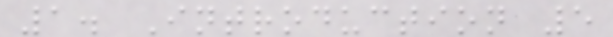1. Introduction 5
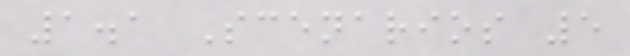1.1 Scenarios 5
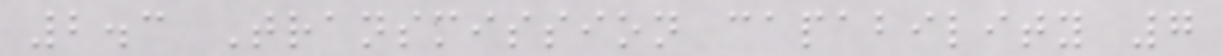2.3 Transmission capability 7
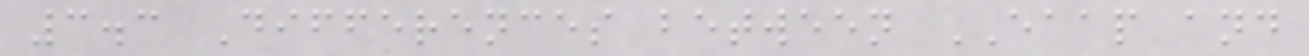3.3 Differences between EAAP and
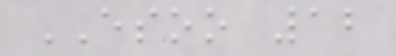ESOO 12
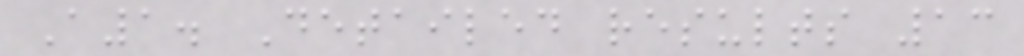A1. Detailed results 13
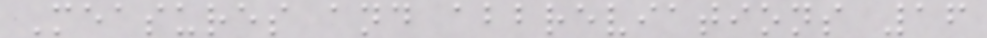Measures and abbreviations 16
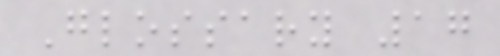Glossary 17
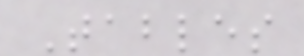Tables
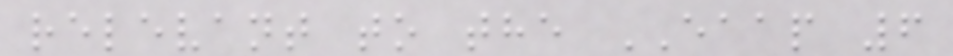relevant to the EAAP 6
